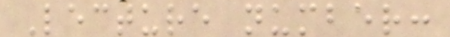Lecture number:
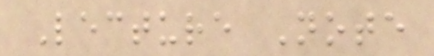Lecture Note
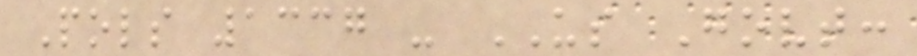Pols 1337 - US Govt:
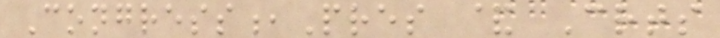Congress,Pres & Crts
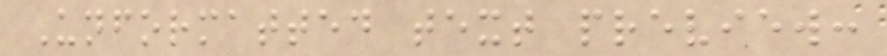Unformatted text preview:
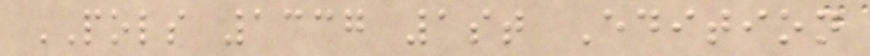POLS 1337 1st Edition
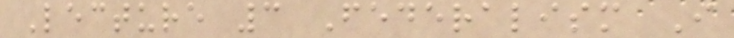Lecture 3 Federalism I
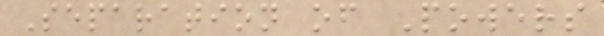Separation of Powers
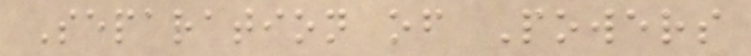Separation of Powers
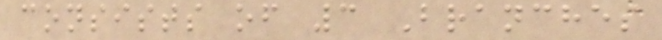consists of 3 Branches
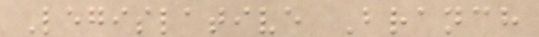Legislative Branch
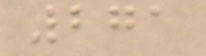271
